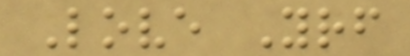Love Yourself
